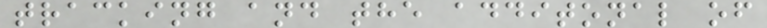tracking and the additonal of
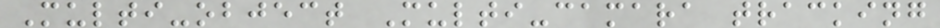Multi-object Multi-camara tracking
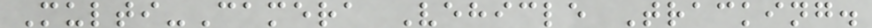Multi-Camera Vehicle Tracking.
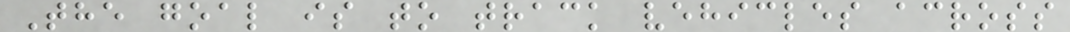The goal is to track vehicles across
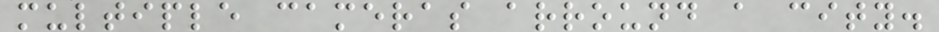multiple cameras arround a city.
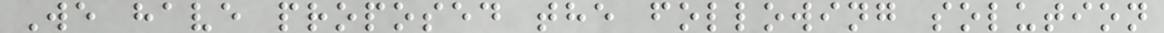We have proposed the following solution
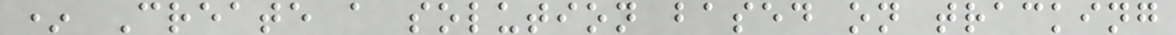* Create a solution based on tracking
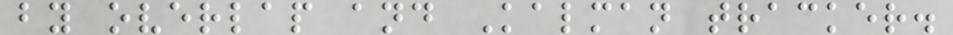by overlap and Kalman tracker.
